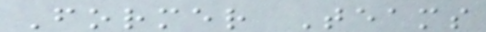Former Teams
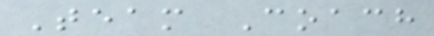Team Coach
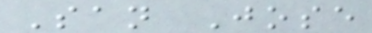San Jose
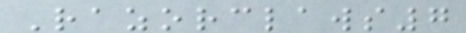Razorclaws7
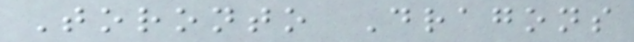Toronto Dragons
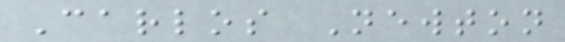Carlos Newton
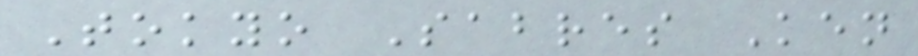Tokyo Sabres Ken
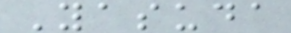Yasuda
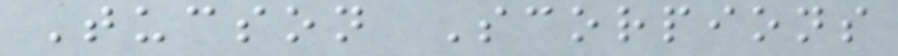Tucson Scorpions
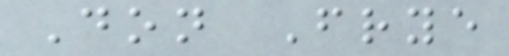Don Frye
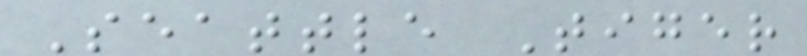Seattle Tiger
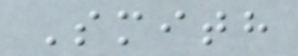Smith
